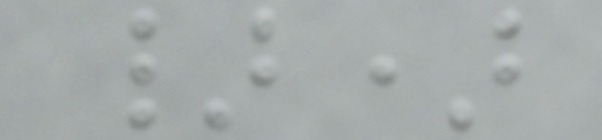})
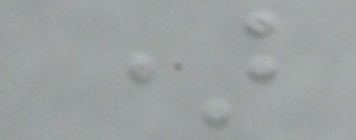)
